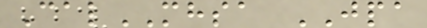CalMHSA JPA
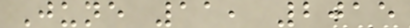June 11, 2015
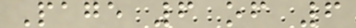Page 6 of 6
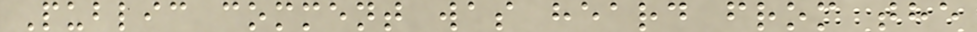Public comment was heard from the
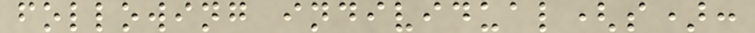following individual(s):
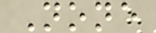None
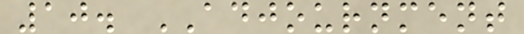10. ADJOURNMENT
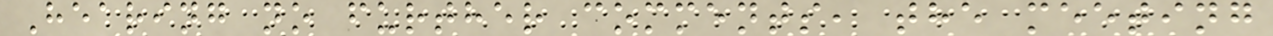Hearing no further comments, the meeting
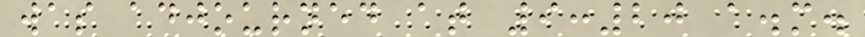was adjourned at 9:20 a.m.
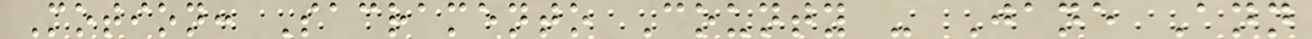Motion: Sacramento County - Jane Ann
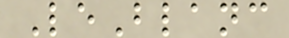LeBlanc
